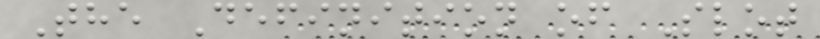The Definition of Slot
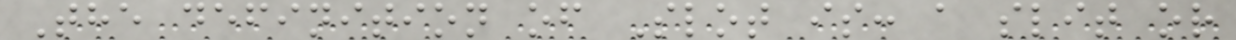The definition of Slot is: a slit or
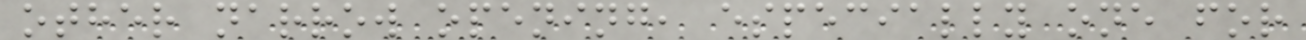other narrow opening, especially one for
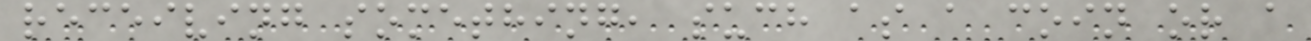receiving something, such as a coin or a
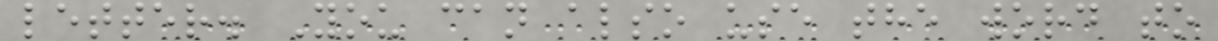letter. You can also use the word to
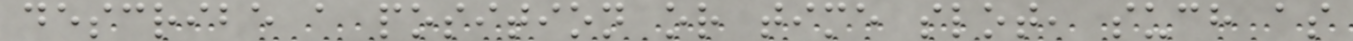describe a position or time slot, such as
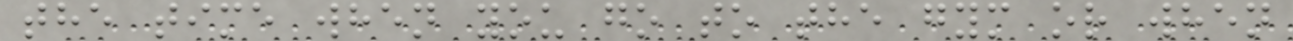the time when you go to the gym or when
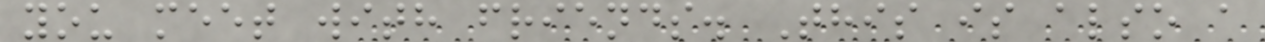you meet with friends. This is also a
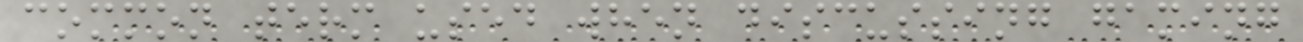common term used when discussing gaming
